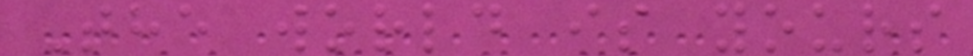The world is yours
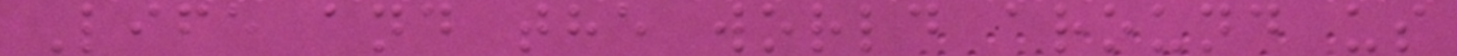Life and the world around us
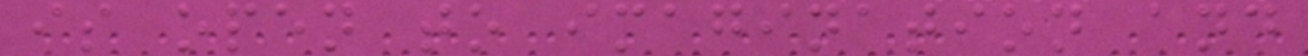is open to imagination and
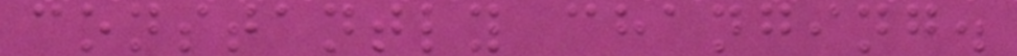constantly changing.
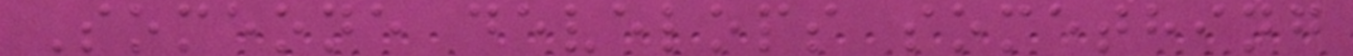Someone develops something
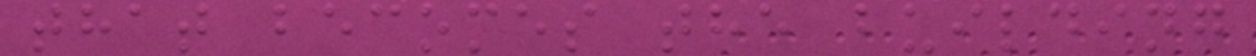that becomes the building
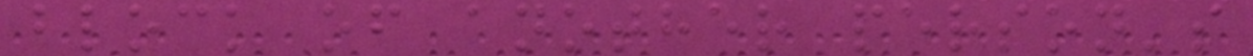block of another person's
